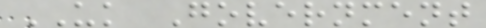UK Government
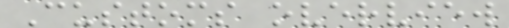Customs overview
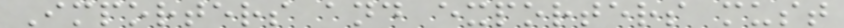Importers and exporters must
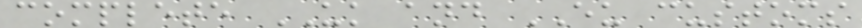complete UK and EU customs
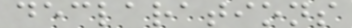declarations
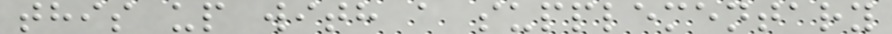this up with a supplementary
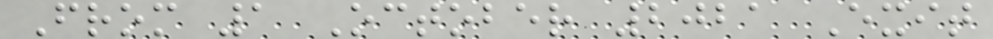From 1 October 2021 Exit
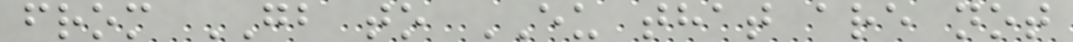from GB to EU that are not
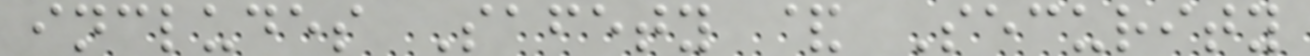includes Safety & Security
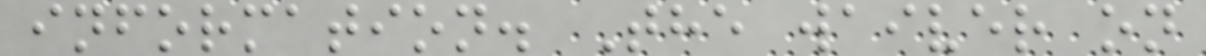information. The waiver on
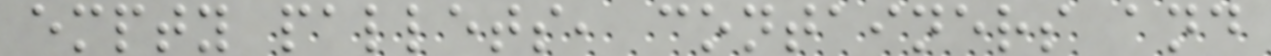empty pallets, containers and
